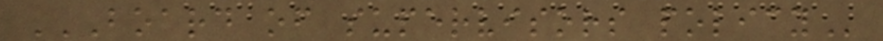BOARD OF SUPERVISORS POLICY
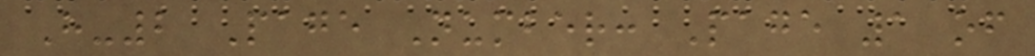H-2 Page Number: Page 1 of
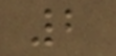2
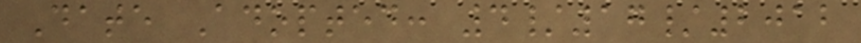Date Adopted: 4/17/2012
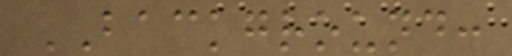BACKGROUND:
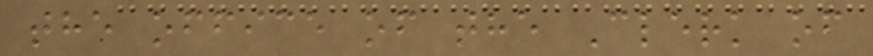the office of the Clerk of
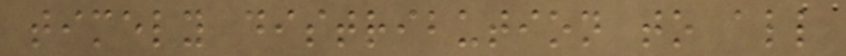timely distribution to all
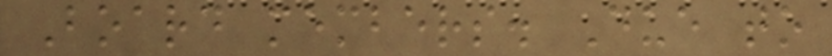Board members. Due to
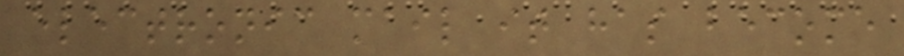electronic mail it has become
